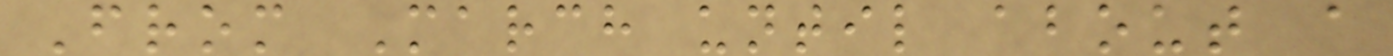From March until about a
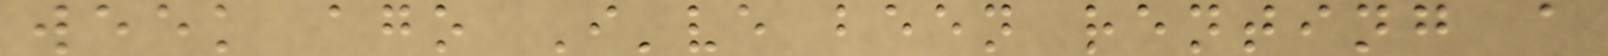week ago I've been renting a
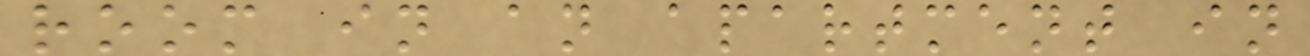room in an apartment in
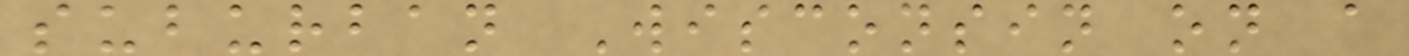suburban Wisconsin on a
